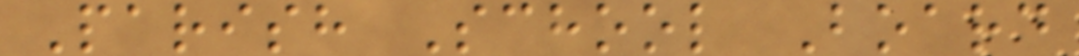Parish School Board
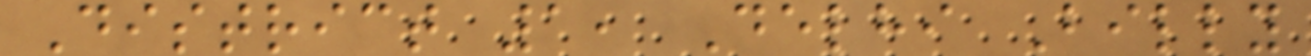District 1, Delhi Billy
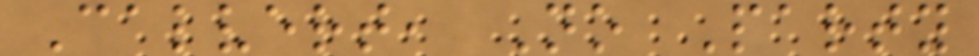Calvert, No Party
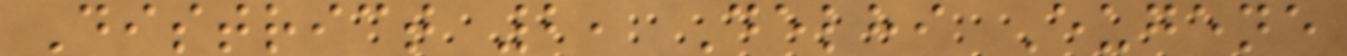District 2, Delhi Eugene
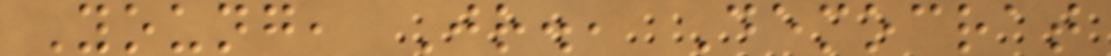Young, Jr., Democrat
